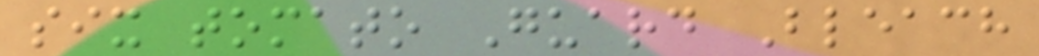six tomato Guard Bleach
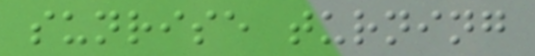sunrise turning
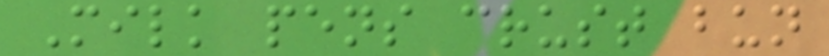Milk pens crust bun
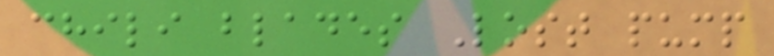chili blades Lost pump
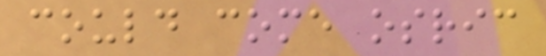could come osric
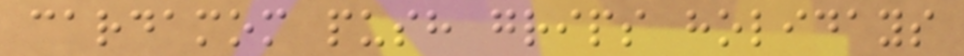cardamom push grips holidays
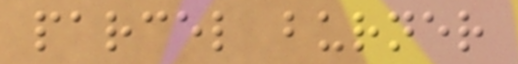parcel burner
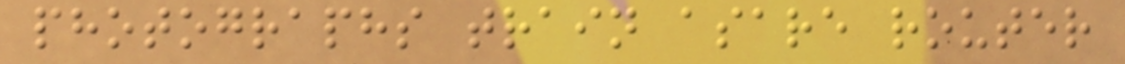photographs train asare router
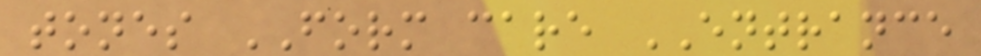tones FORM care ENTRANCE
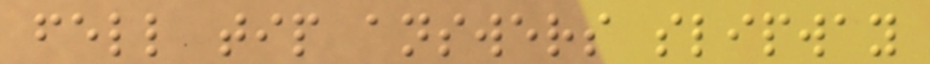fell tip answers slipway
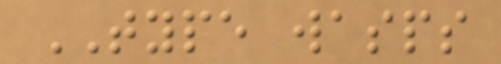TYPE wasps
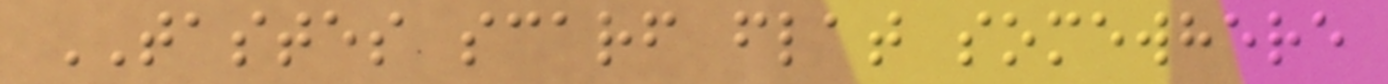TASTES scarf flat somewhere
